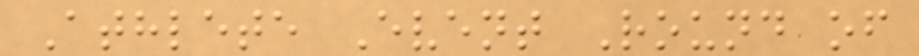Athlete Event Round of
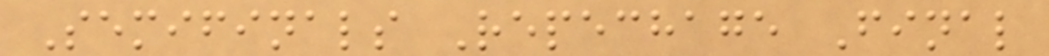Semifinals Repechage Final
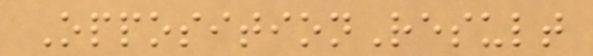OppositionResult
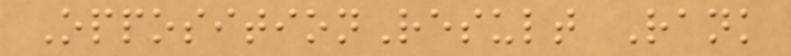OppositionResult Rank
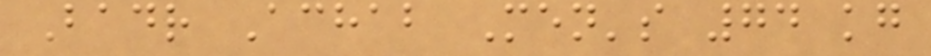Badr Achab Men's 74 kg
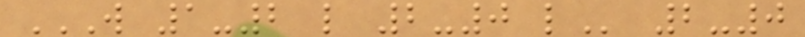W 1-2 L 2-0 L 2-0
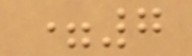=7
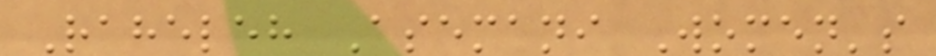Raheleh Asemani Women's
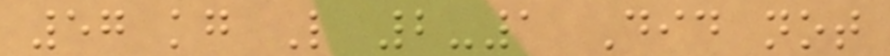57 kg L 2-1 Did not
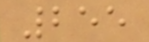255
